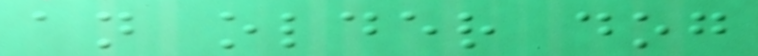an older dog
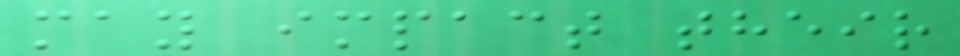may impact their
